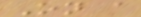On a
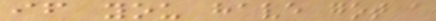if you have got a
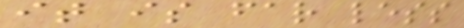it is far less
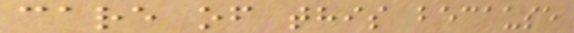care of this because
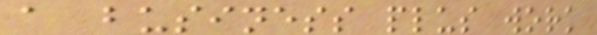a business plus work
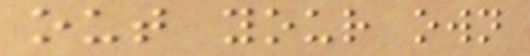out your own
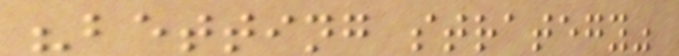"betting strategy"
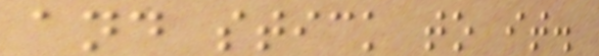and stick to it.
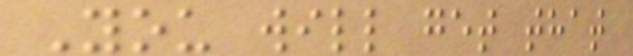You will get that
